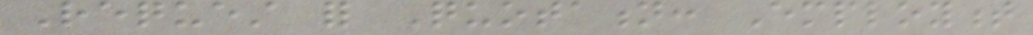Request for Quotation: Employment
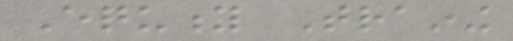Equity Training
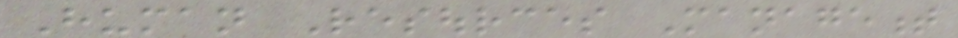Human Resources Management
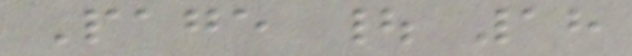Page | 18
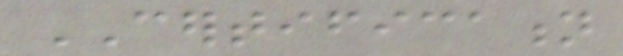CERTIFICATION
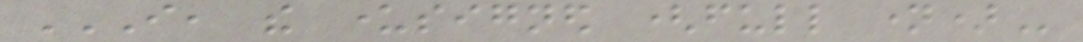I, THE UNDERSIGNED (FULL NAME)
